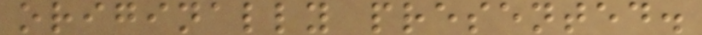originally presented.
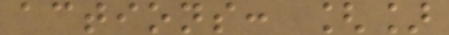actions: []
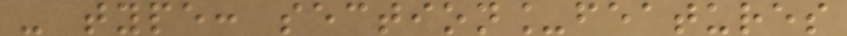- type: section_features
